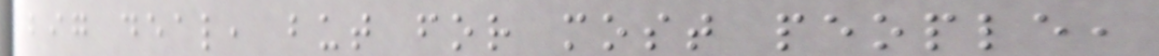big deal, but for most people,
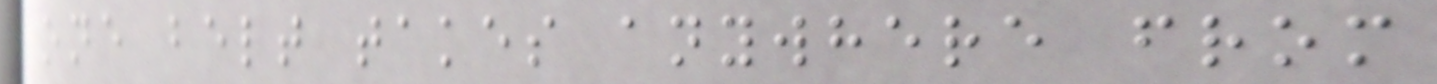one belt takes anywhere from
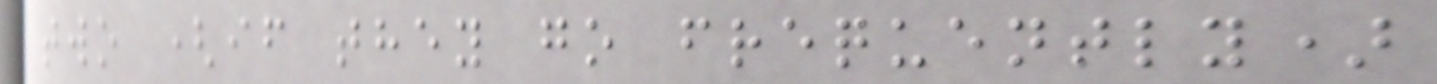two (if they go frequently)
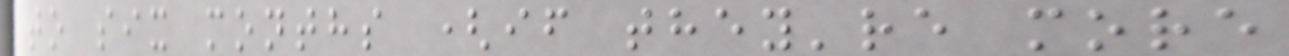to six months (if they're more
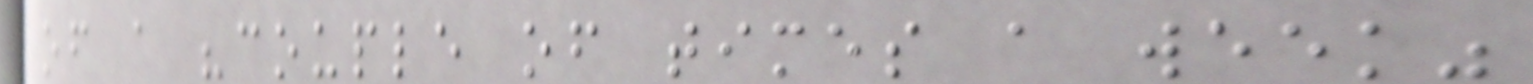of a "couple of times a week"
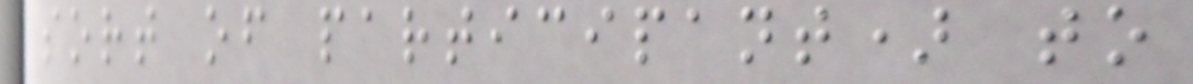sort of participant) to
